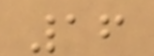16
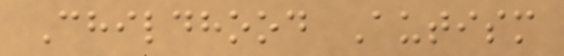Childhood Autism
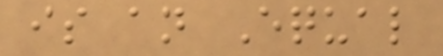is an Equal
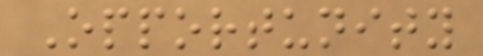Opportunity
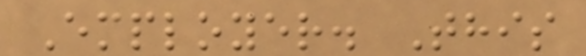Employer. This
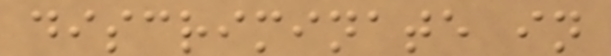discriminate in
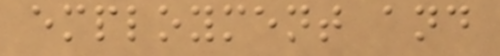employment and
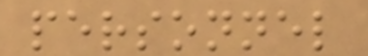personnel
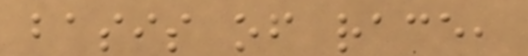basis of race,
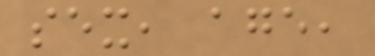sex, age,
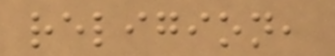religion,
